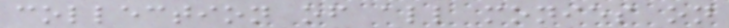collection of all monies on
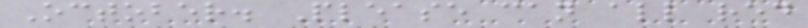October. Please can all red
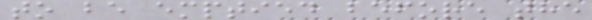to be emptied before the
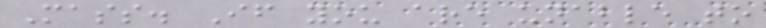Mass. If you are unable to
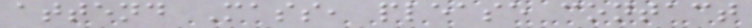attend Mass, please contact
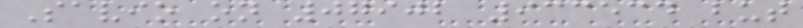Savio on 07902 933534 but
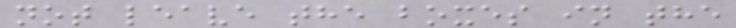not leave the boxes in the
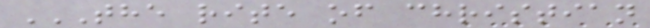THE RITE OF CHRISTIAN
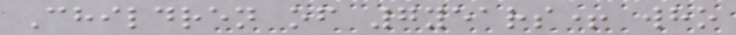Children of 7years+ who
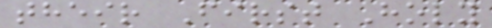their First Holy
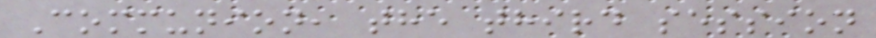Communion, the third session
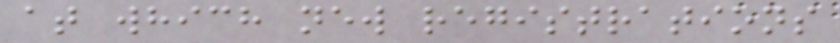at which new registrations
